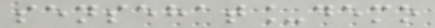sensehat_demo
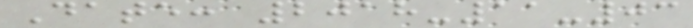Date: 2018-11-03
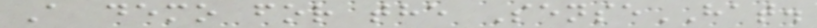A demo for the SenseHAT.
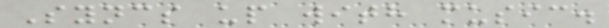Syncs up with music.
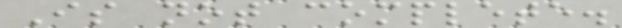Is not complete.
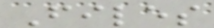Files
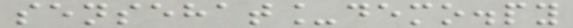sensehat_demo.py
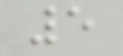5
